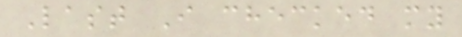Last I checked my
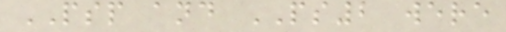PSP and PS2 were
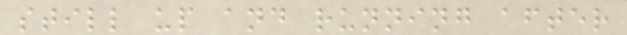still up and running after
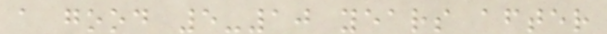a good 5-10 years after
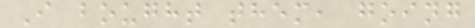I bought them, going
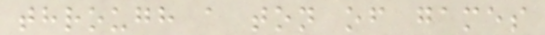through a ton of games
